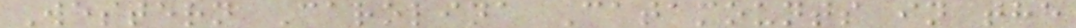Western Carolina Catamounts in the
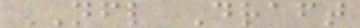NFL Draft
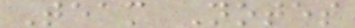Team Notes
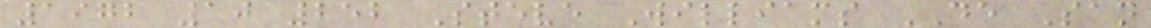1972 10 252 Steve Williams DE San
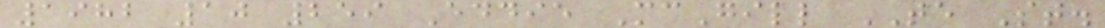1982 10 259 Eddie McGill TE St.
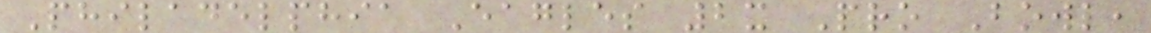Philadelphia Eagles 2x Pro Bowl,
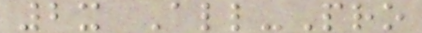2x All-Pro
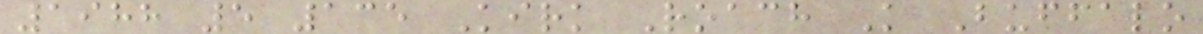1988 5 135 Kirk Roach K Buffalo
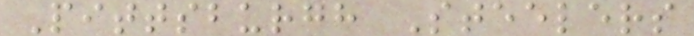Pittsburgh Steelers
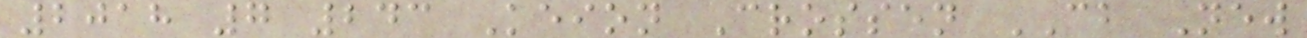2018 7 243 Keion Crossen CB New
